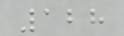128
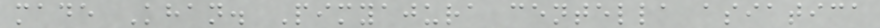made Khan. Pimyajura centella asiatica
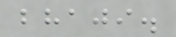bhaji.
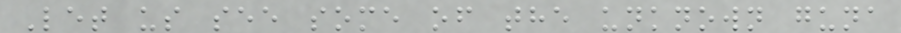Let us see some of the unknown guna
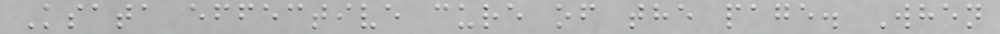Ksata effective cure of the page. When
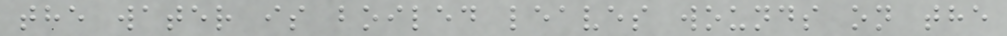the water is boiled leaves wounds on the
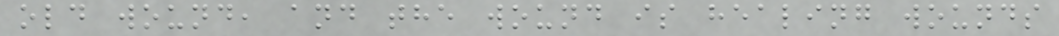old wound, and the wound is healing wounds
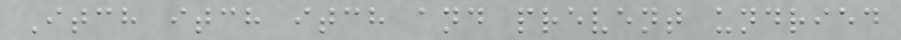Itch itch itch and prevent undried
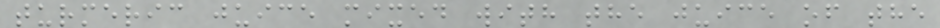turmeric juice mixed with the juice of the
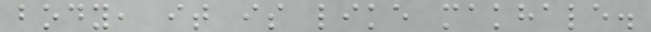body, it is like makhale.
